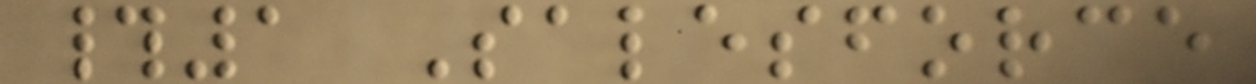#1 Salesforce
